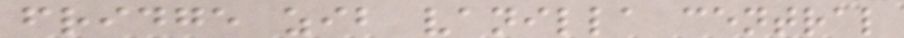fridge zib vanilla central
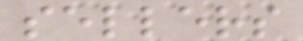sellers
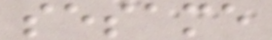sesame
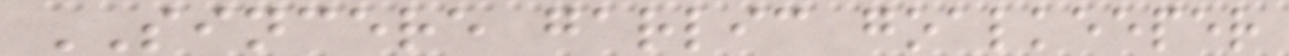SINCERE garlic goalkeeper
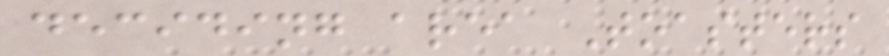deciding area Toasters
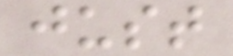just
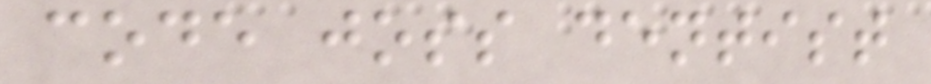code joss dentist
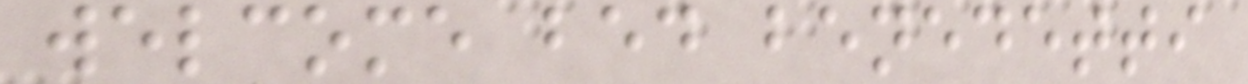welcome bed benedetti
